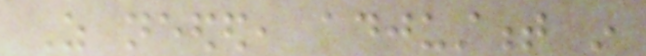As needed, adjustment in
